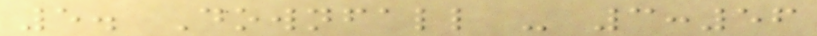5. Downfall - 3:56
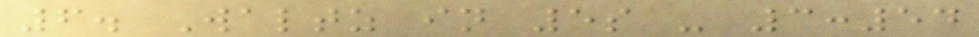6. Waltz in 5s - 3:54
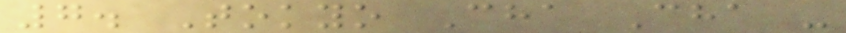7. Tokyo Cha Cha -
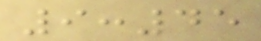9:45
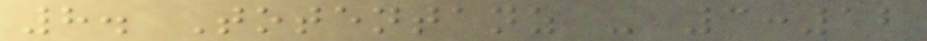8. Totentanz - 3:12
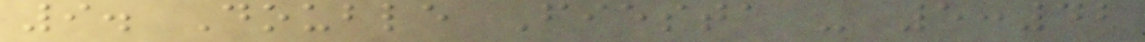9. Double Fiesta - 5:42
